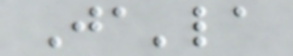Ja'la
